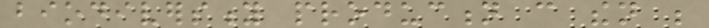biodiversity production can then be
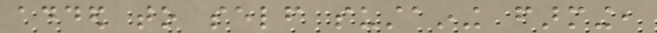added to self sustaining farming,
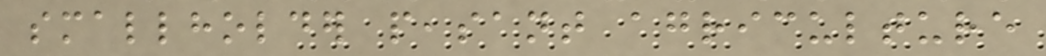smallholder peasant agriculture
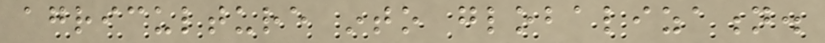agriculture into globalization.
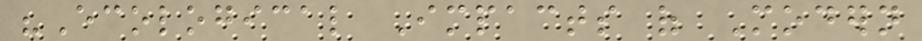"Ecological Impacts of Modern
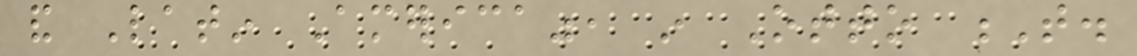and Latin America", in Otto T.
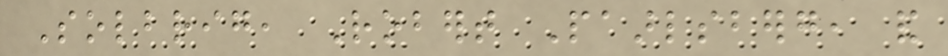Solbrig, Robert Paarlsberg, and
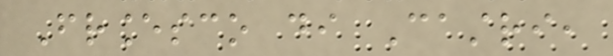Francesco di Castri,
